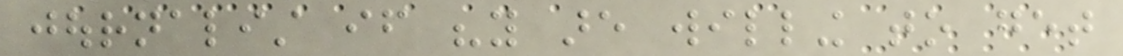journalist if "you are willing to get
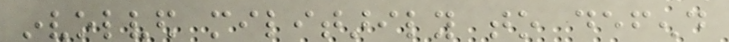involved militarily to defend
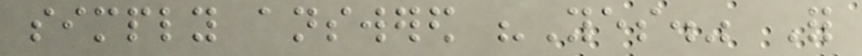simply answered "Yes." For
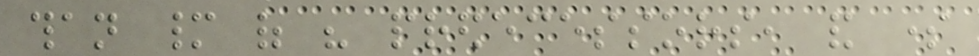than many of his predecessors, and some
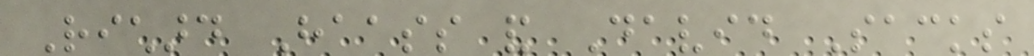Richard Haass and David Sacks
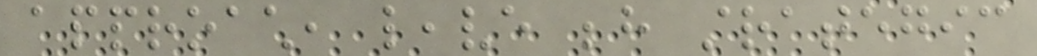approach, leave behind strategic
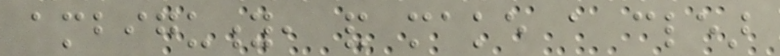ambiguity, and make a clear
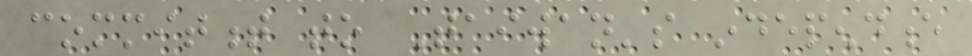commitment to Taiwan's independence
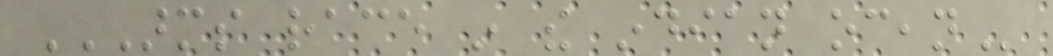ARMS RACE IN THE INDIAN OCEAN
